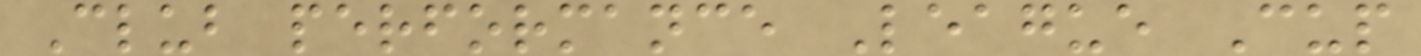Club performance League Cup
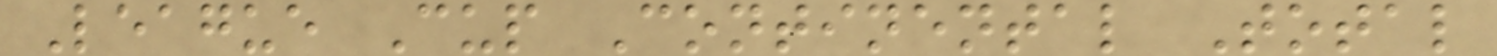League Cup Continental Total
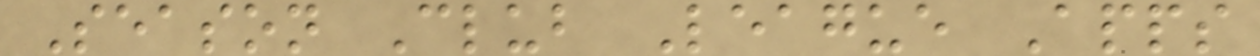Season Club League Apps
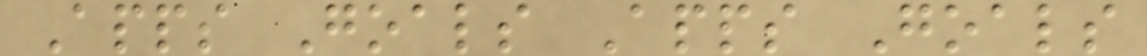Apps Goals Apps Goals
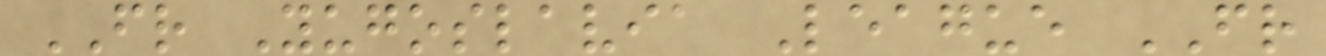FR Yugoslavia League FR
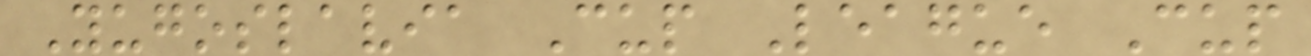Yugoslavia Cup League Cup
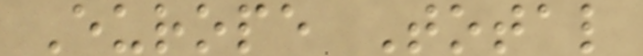Europe Total
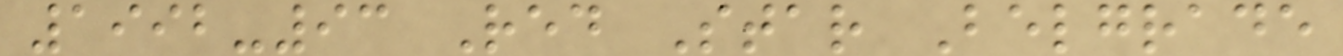1992-93 Red Star Belgrade
